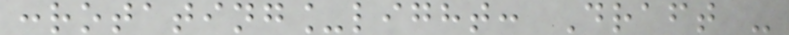:rotating_light: Draft -
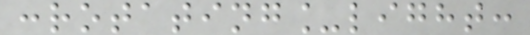:rotating_light:
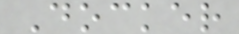Docker
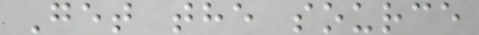Get the source
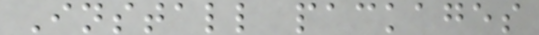Install packages
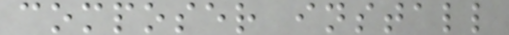composer install
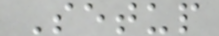Setup
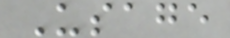Usage
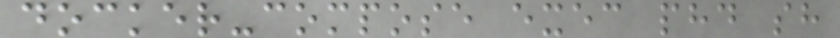docker-compose exec phd sh
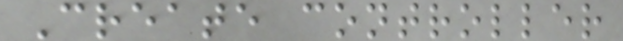Create controller
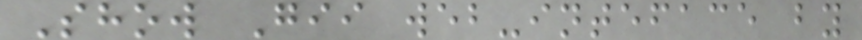Show Gii web-inteface by
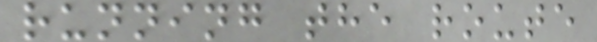running the route
